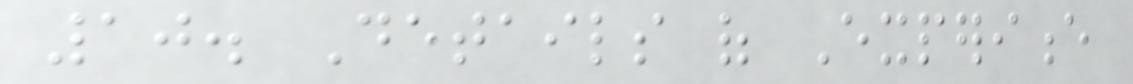10. Details of Experience
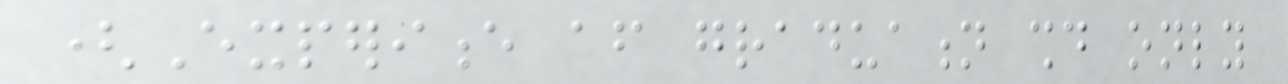(Experience after graduation should only
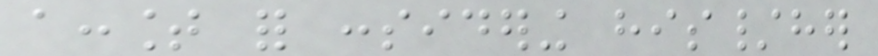account for considering his/her
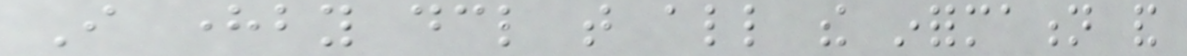I hereby declare that all the information and
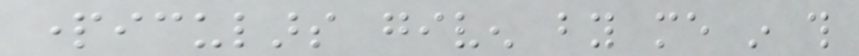particulars given by me in this
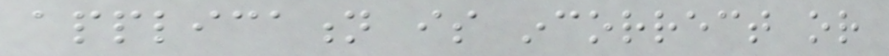application is incorrect or
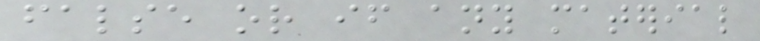false or if any material
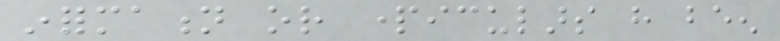information or particulars have been
